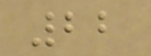22
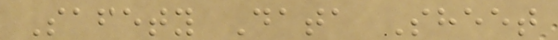Safety Data Sheet
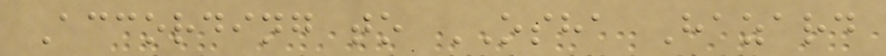According to OSHA Hazard
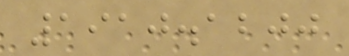1910.1200
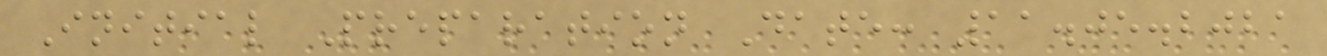Initial Preparation Date: 11.05.2021
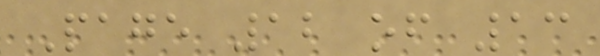Page 12 of 13
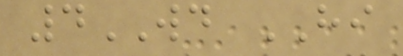4WD HI
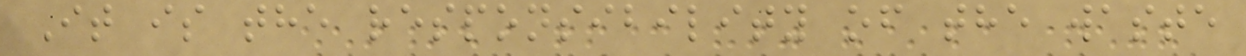It is the responsibility of the waste
